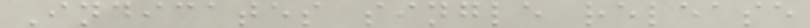Indicates single release
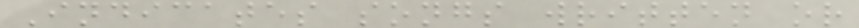Indicates songs written or
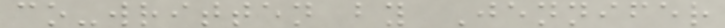co-written by Jennifer
